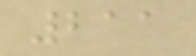211
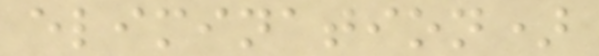elimination)
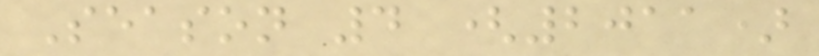Season 4 (2011)
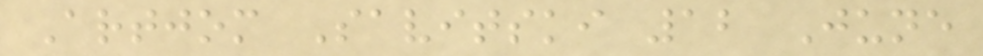Artjom Savitski 12 June
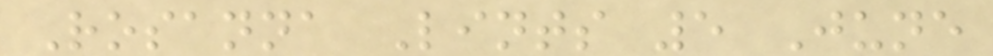Rosanna Lints 5 June
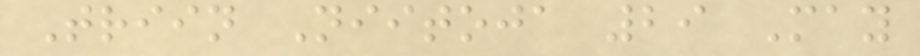Triin Niitoja 29 May
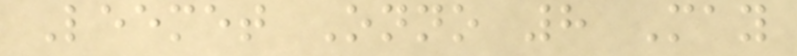Leemet Onno 8 May
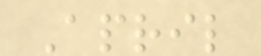April
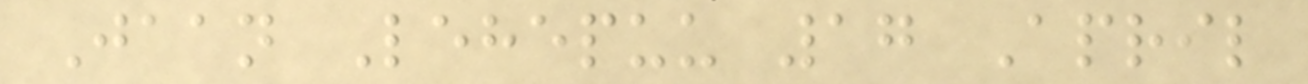Jaan Lehepuu 17 April
